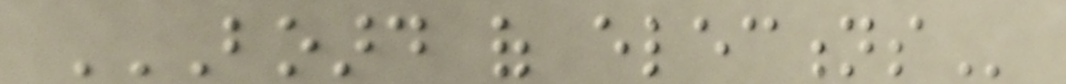BOARD OF ELECTIONS
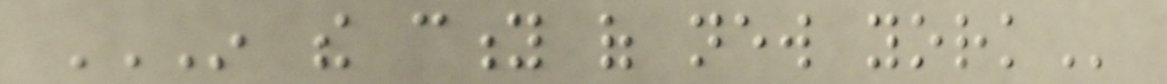IN THE CITY OF NEW YORK
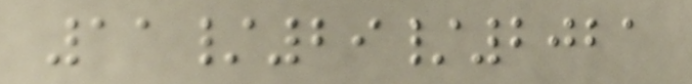11/29/2021
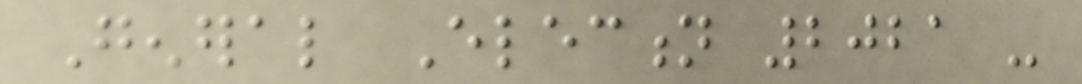General Election 2021 -
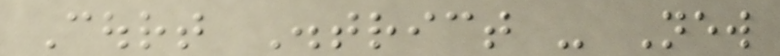Court District - New
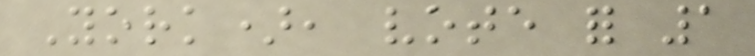York), vote for 1
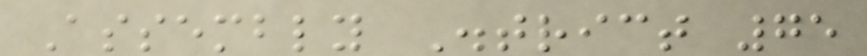Assembly District 75
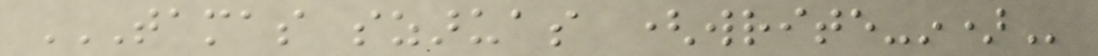TAMAS SZARUAS (WRITE-IN)
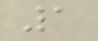1
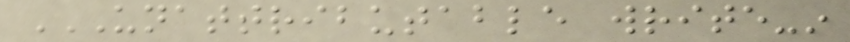UNATTRIBUTABLE WRITE-IN
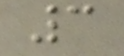3
